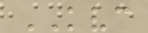KVC
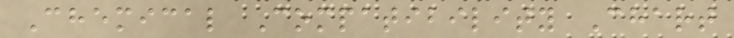Chemical Compatibility Chart
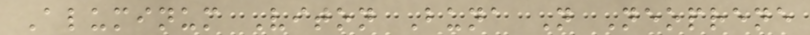Aluminum Viton Buna N Neoprene
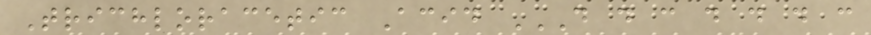Trichloracetic Acid D D C D D D C
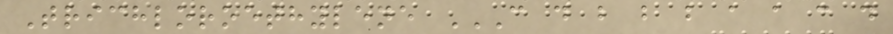Trichloroethylene C D B B B A A C D
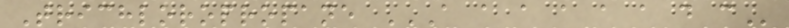Trichloropropane A A A A A A D C
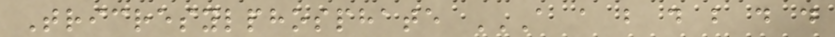Tricresylphosphate A A B D B D D
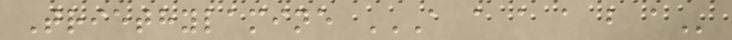Triethylamine A A A A B A
